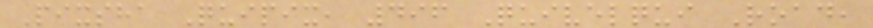Pixsha Quipix, 496 Quivelqui Road,
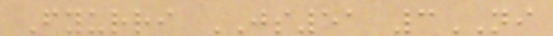Fyurri JS51 3NI
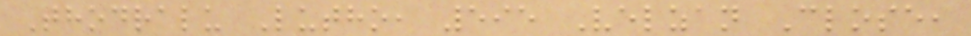Thodralu Lutho, 595 Velzan Close,
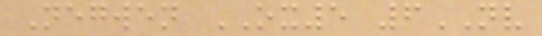Negwen OX5 6NV
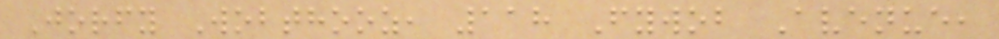Jorfy Wobthooz, 118 Fywob Avenue,
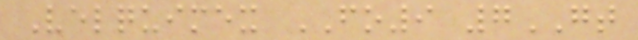Velquimex FO9 7GT
